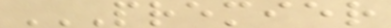PREMIER
